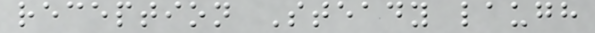reception Steady laugh
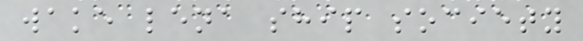wake lena ship society
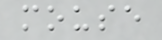mouse
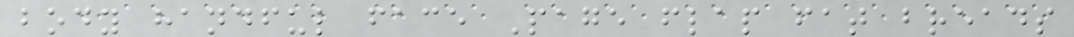body handful face Page flap fat breads
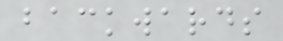backwards
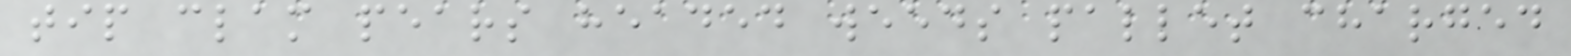tip clam pears headed weeds pallet charged
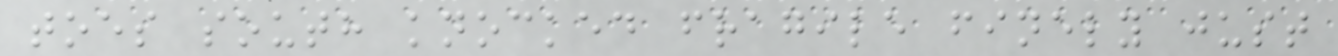toes south knocked fragile finely just
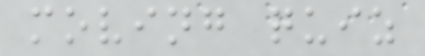moving quiz
